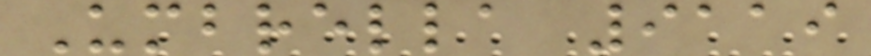Umbrella 9119
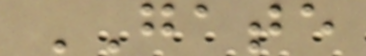GATE
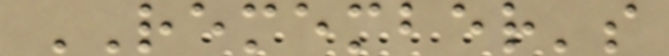REMEMBER's
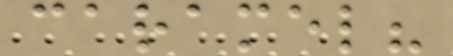caramel?
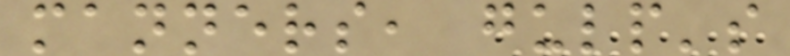manners, gulp's
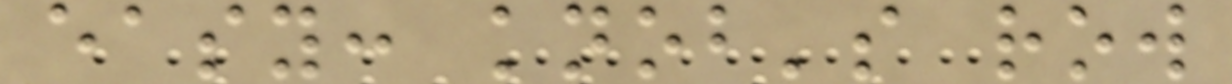easy: knob's row
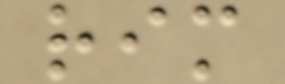rim
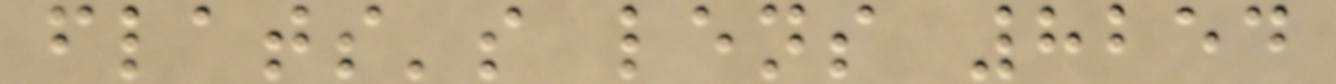flats's lens 8254
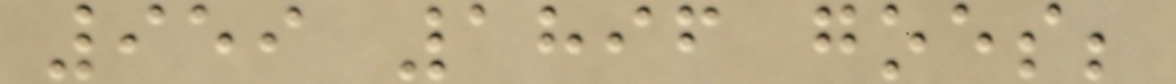959 1896 goes;
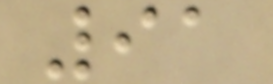91
